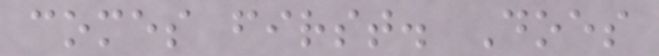comes first. Does
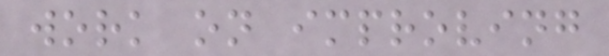work on improving
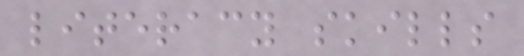literacy skills
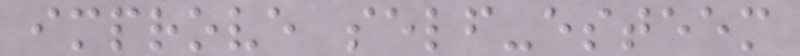improve self-esteem
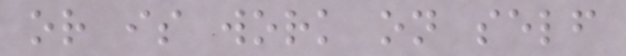or is work on self
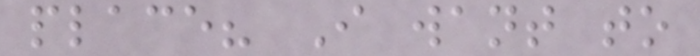place? I want to
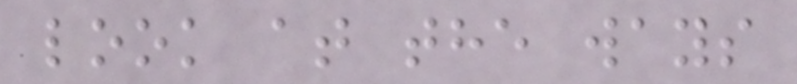look at the ways
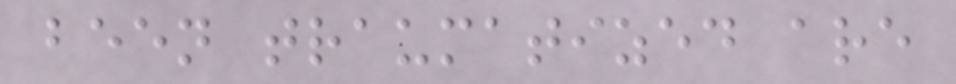been traumatized are
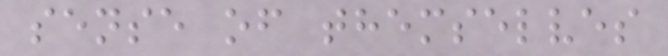sense of themselves
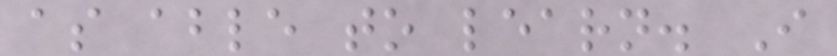as able to learn. I
